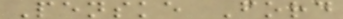Penske Ford
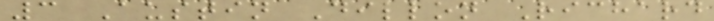3 Austin Dillon Richard
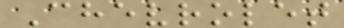Chevrolet
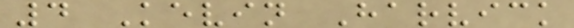4 Kevin Harvick
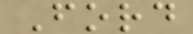Ford
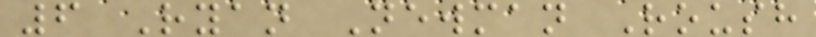6 Ryan Newman Roush
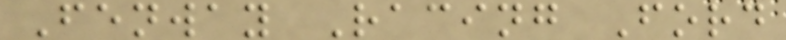Fenway Racing Ford
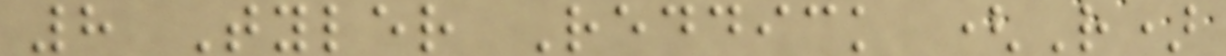8 Tyler Reddick (R)
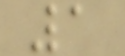1
